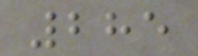285
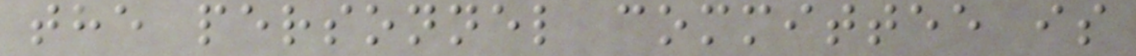the personnel committee is
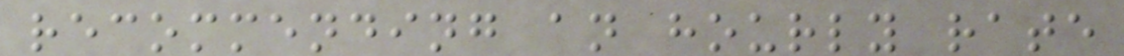recommending an hourly rate
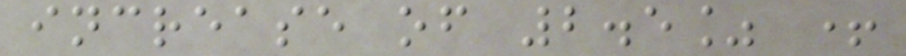increase of 2.5% +
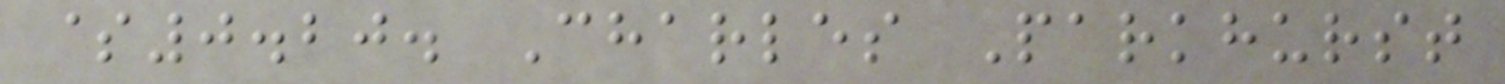$0.20. Charles Parkhurst
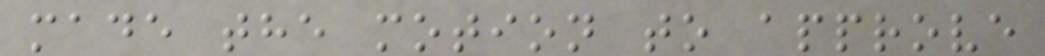made the motion to approve
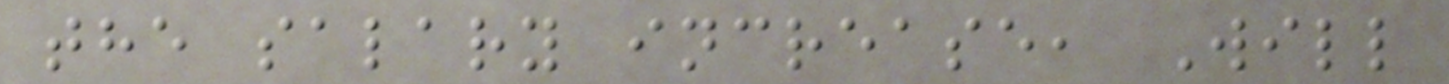the salary increase, Will
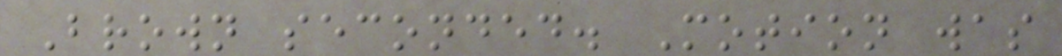Brown seconded. Motion was
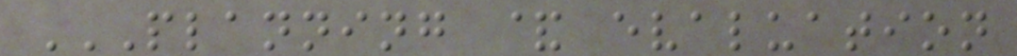PLANNING & EVALUATION
